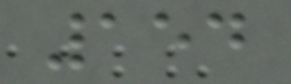154
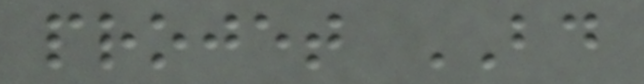projet BD
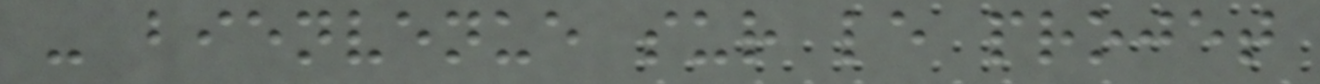- bienvenue sur le projet
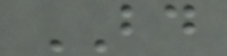BD
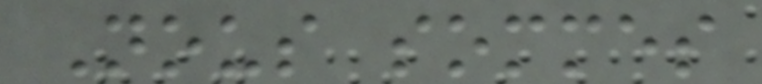Nous sommes
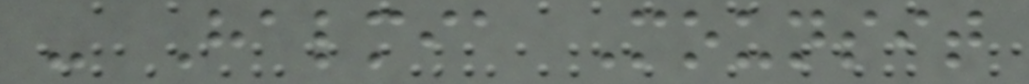- Halmia Mounsit
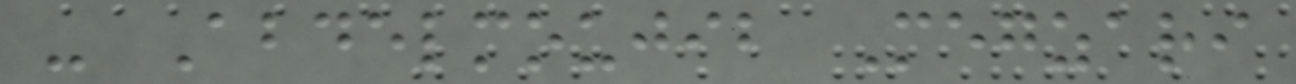- Abdelmoujib Megzari
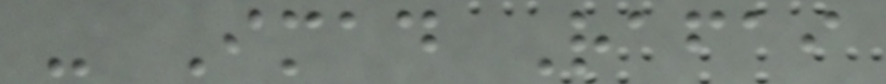- Imad Rafai
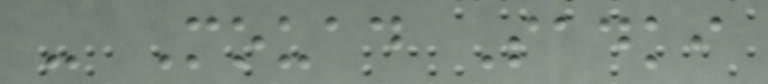- Mouad Sadki
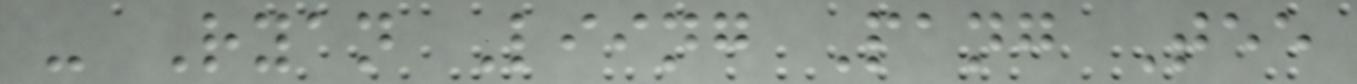- Ryan Liing Pang Tee
